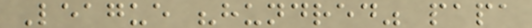League "hundred" papa
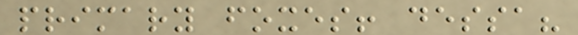primary foxes! dessa?
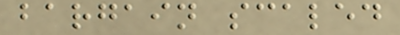bargain scaled
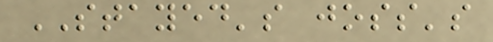STAYED's joss's
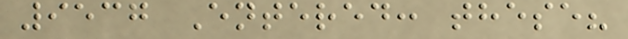9537 Entered: these?
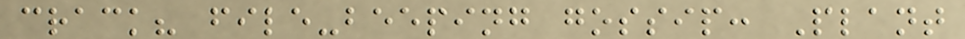crack? file-beeping gossip: Plant
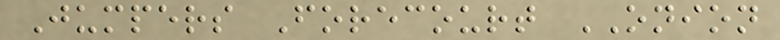Jumpers Forecourt ONION
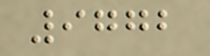9772
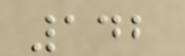142
